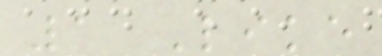1 Like
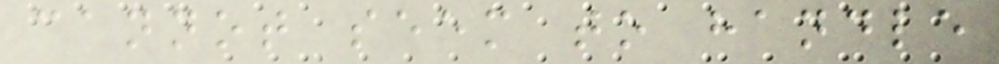cannot seem to handle
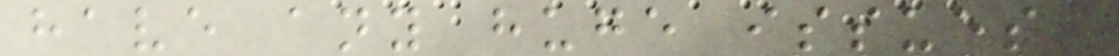have any huge issues,
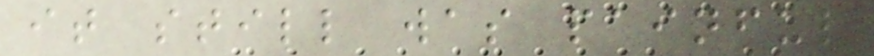it still was painful
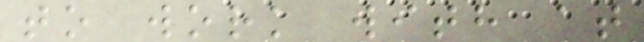to work with at
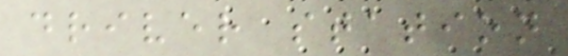driver station
